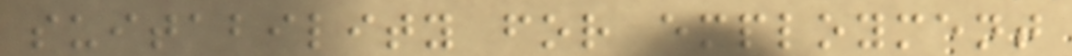suitability for employment
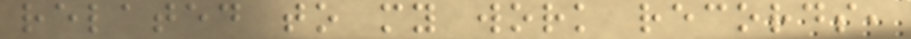related to my work records,
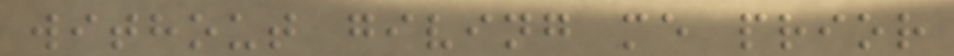without giving me prior
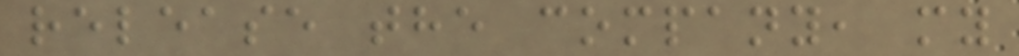release the company, my
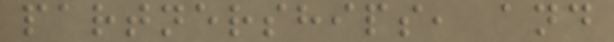partnerships, and
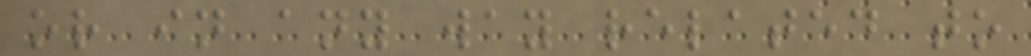or in any way related to
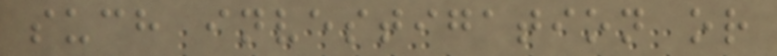such investigation or
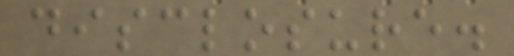disclosure.
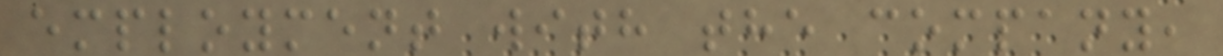employment with the company,
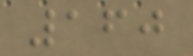160
